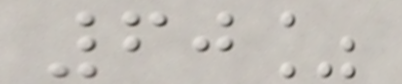60%
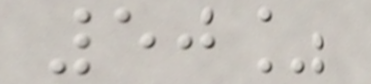50%
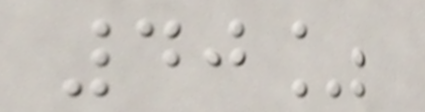40%
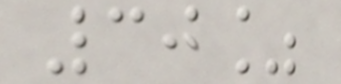30%
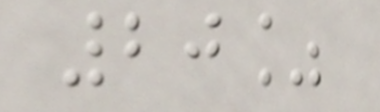20%
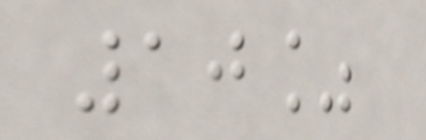10%
